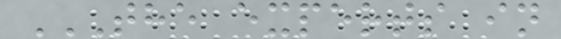THE EXPERTS IN
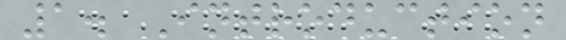1. Introduction
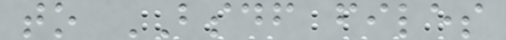to BSDF files
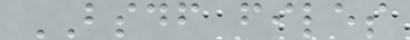BSDF files
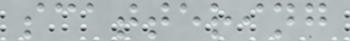scattering
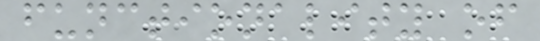functionality of
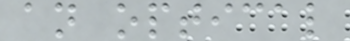an optical
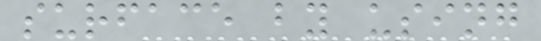surface by using
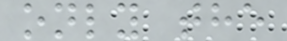only the
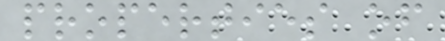properties of
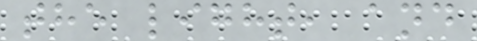the light, and
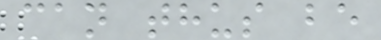can thus be
